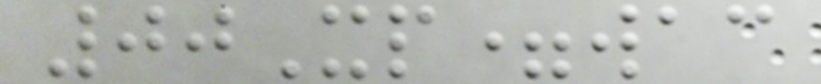00Xp=wac
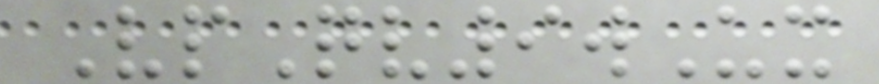VpQv9wUx
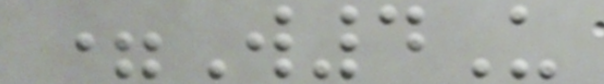=W4U
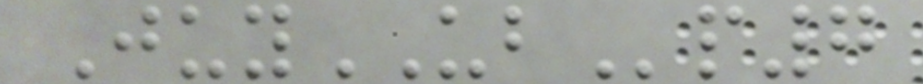JuyUBp7
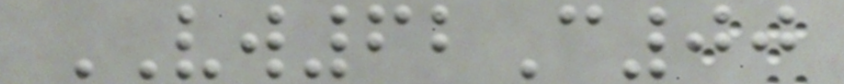VW62C00
